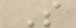S
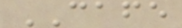CAFE
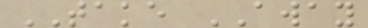TAKE AWAY
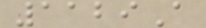1129A
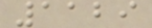1129
